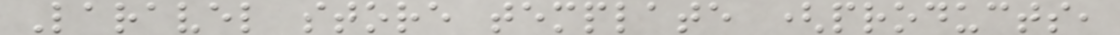Laravel store template (products,
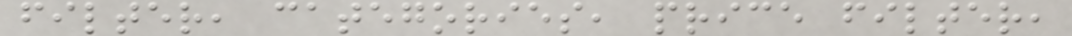filter, categories, price filter,
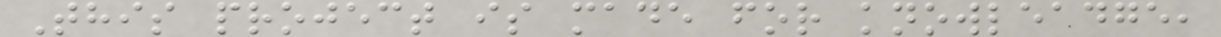This project is made for knowleadge,
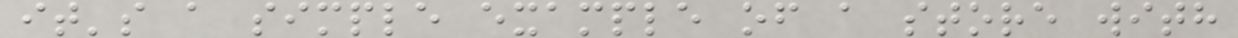it's a simple example of a store with
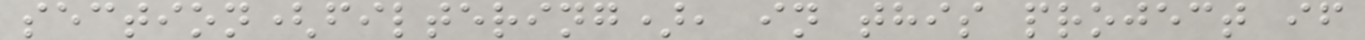section(filtering), in this project if
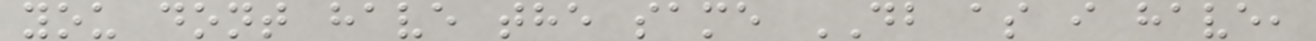you dont have the same DB as i have,
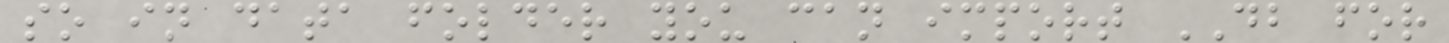so in data folder you can import DB for
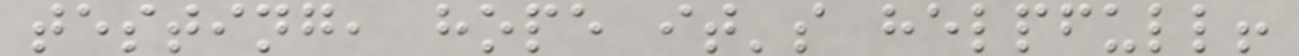testing, hope it's helpfull!
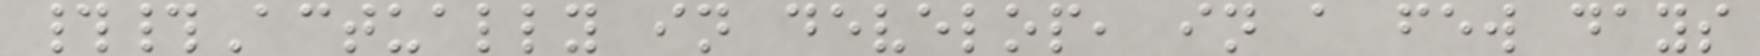##Actually in develop, in a few days
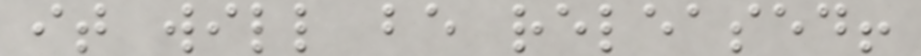it will be released!
